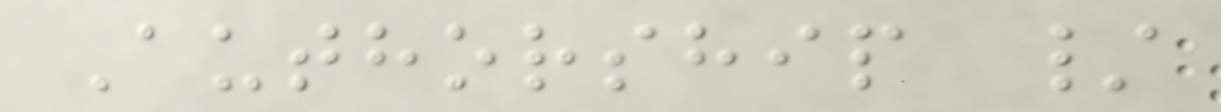Authorship /
